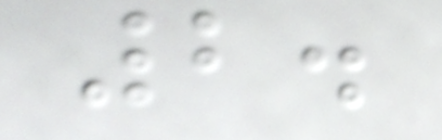2.
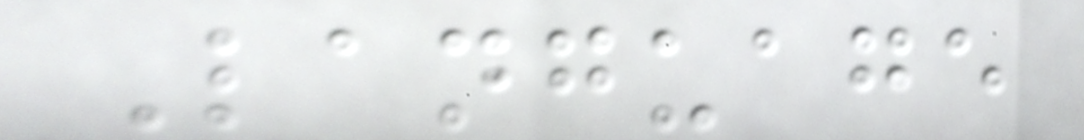Language
